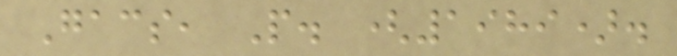Gacs, P. (1989).
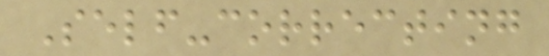Self-correcting
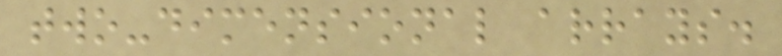two-dimensional arrays.
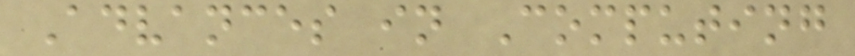Advances in Computing
